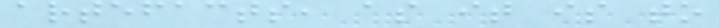artefacts, as it is to
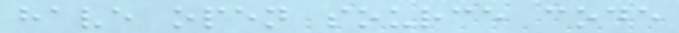have open source code
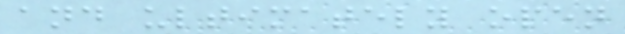and ultimately open
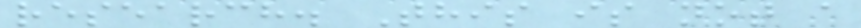research. This is not a
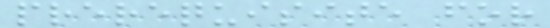prerequisite for
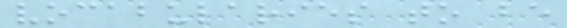vocabularies to be
